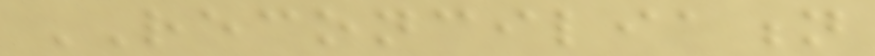RECONCILIATION
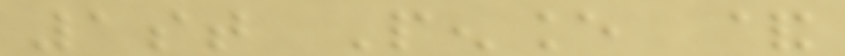1st Penance &
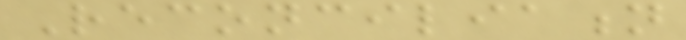Reconciliation
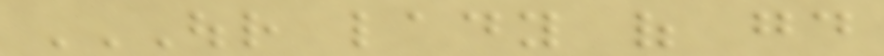OUR LADY OF GOOD
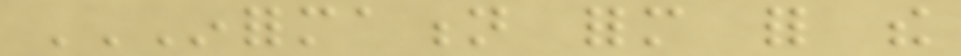INFORMATION FORM FOR THE
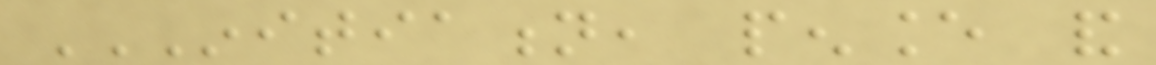INITIATION, PENANCE AND
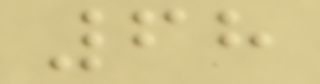68
